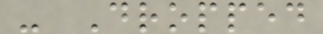- Dropped
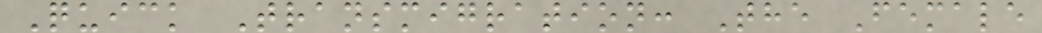Quick Transmigration: The Female
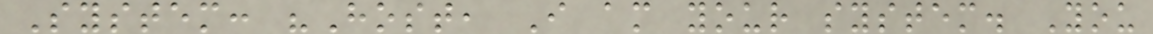System: "Host, I am your system. You
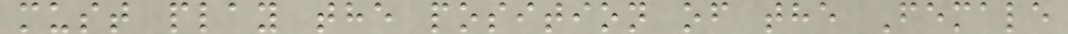must play the position of the Female
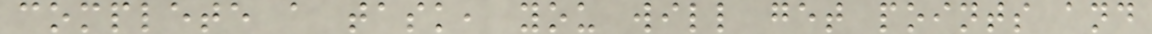complete a task, you will get points and
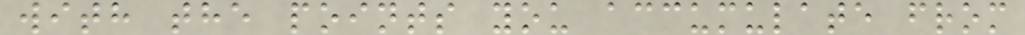with the points you accumulate from
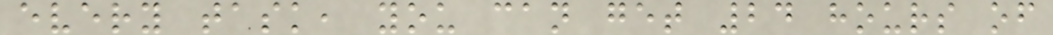every task, you can get 24 hours of
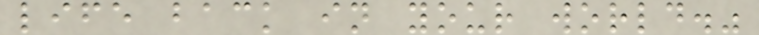life back in your world."
